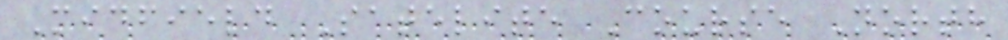Midfield Satelite Course North
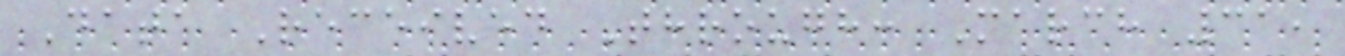Data Received Through: March 31,
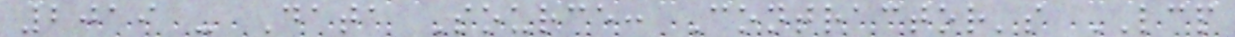2019 - Data Source: Contractor's LCP
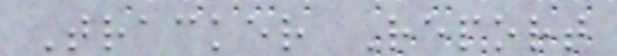Tracker Report
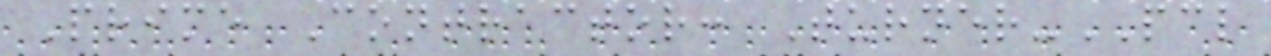Prime Contractor: Turner-PCL
